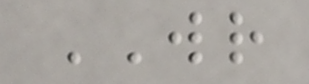WR
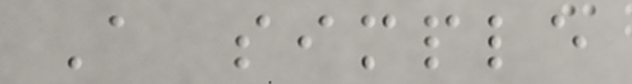A simple
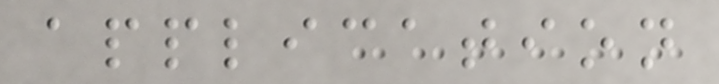application
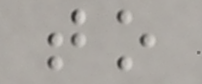to
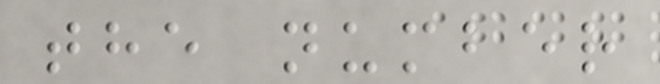the number
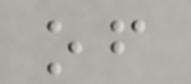of
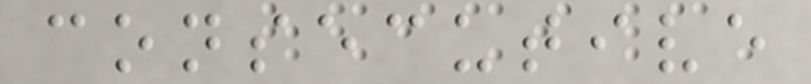consecutive
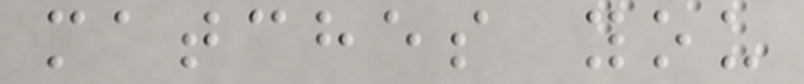matches you
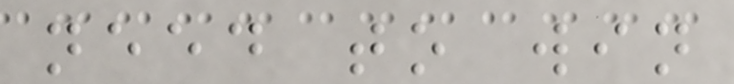need to win
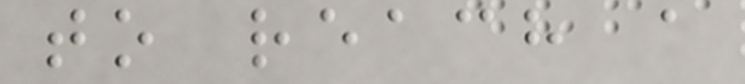to reach a
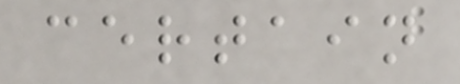certain
